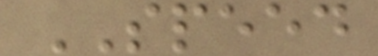SPEED
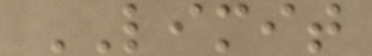LIMIT
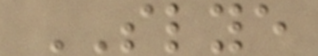SLYE
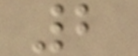2
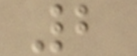2
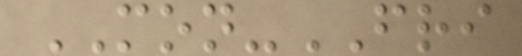MON-FRI
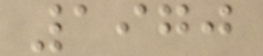1970
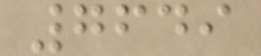7649
